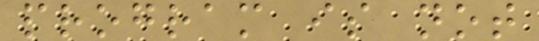program is not
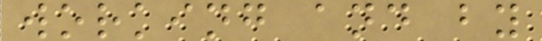working and by
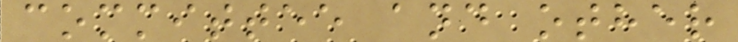committee and other
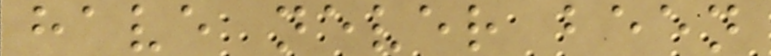have never been
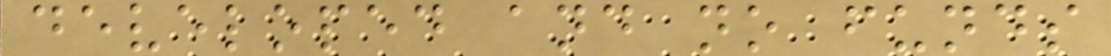developed and no funds
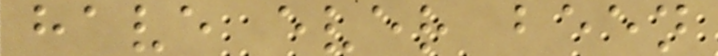have ever been
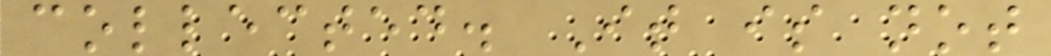collected. It is not
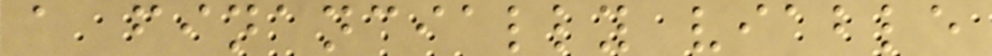a financially viable
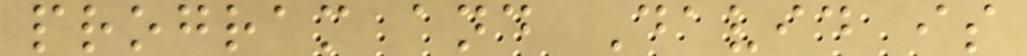program and David is
